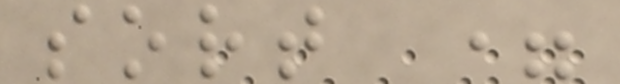sort =
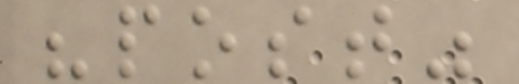"post"
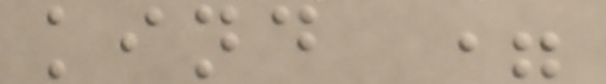kind =
